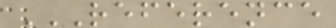REFERENCE
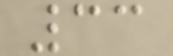33
